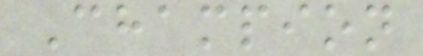Champion
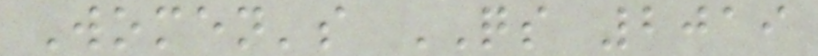Women's QS 2019
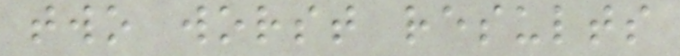two worst results
